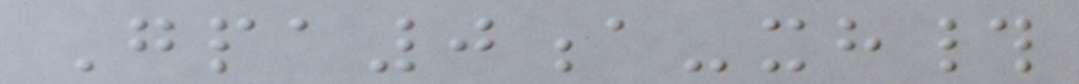Gpa0a-xh#
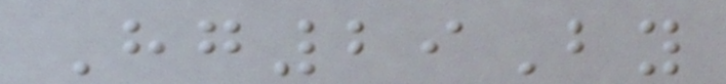Hg29By
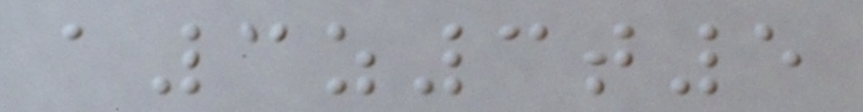a3z3t5
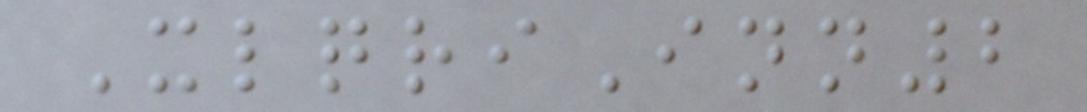XlqriInn2
